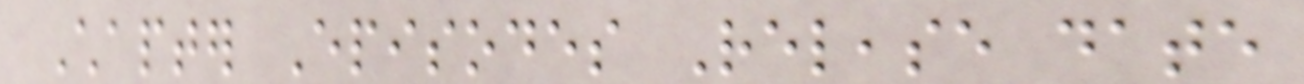Chapter Episodes Release date
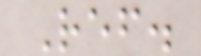Ref.
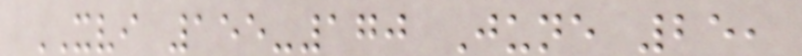XVI 155-170 June 25,
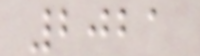2021
